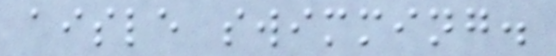aisle swimming.
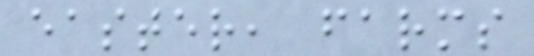easter, farms
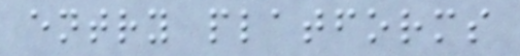entry platforms
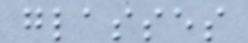glasses
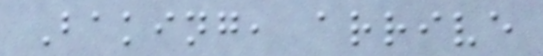Baking, arrive
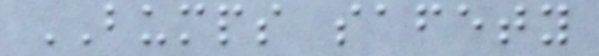BUMPS safety
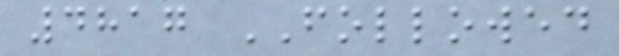4817 FOLLOWED
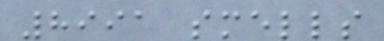8991 smells
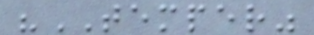"TEMPER"
